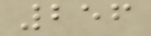256
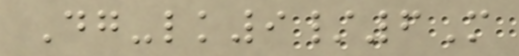Dg-lk9/6M
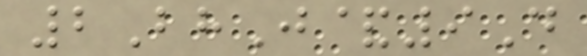2BhJ&9D
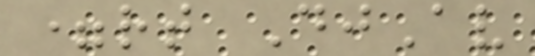=rt DjAv
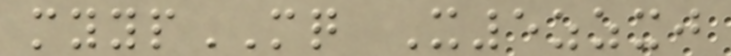myypMQ X5zzxj
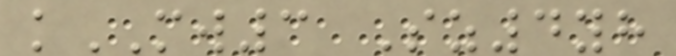kMW3 Sz4yh
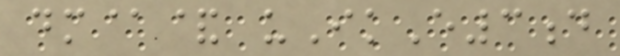dm@& uIkE3d
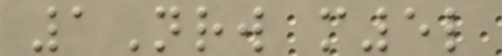1Nrw m5l
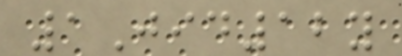1Jid12y
